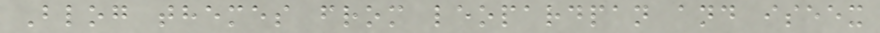Blog themes from leopardpan and iseex
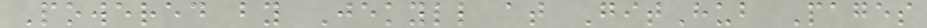Powered by Jekyll at GitHub Pages
